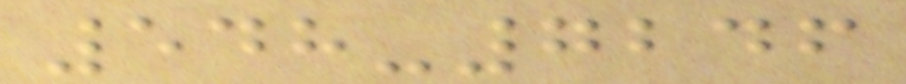548-7246
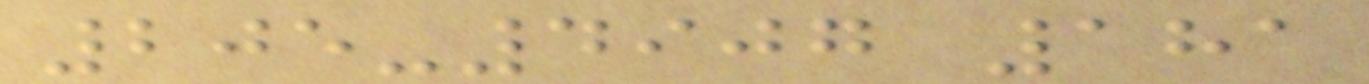205-4907 181
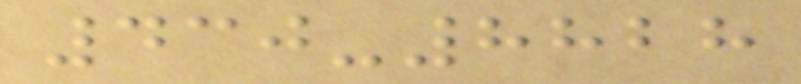430-8828
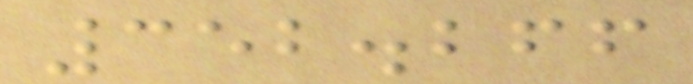352.266
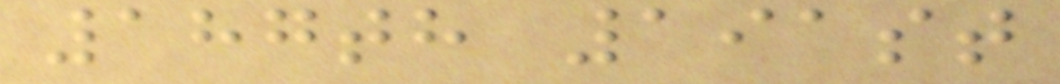187th 191st
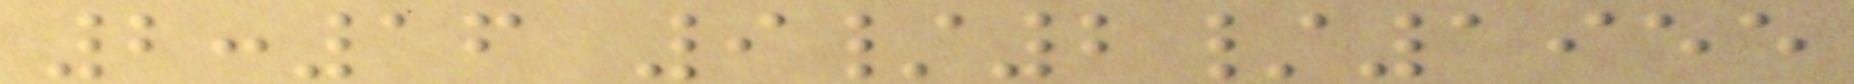2:16 9/2/1955
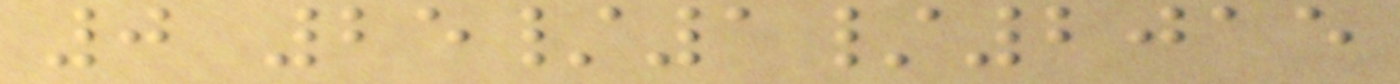0 25/1/2015
